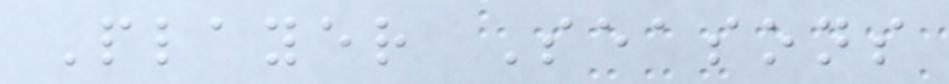Player Seasons
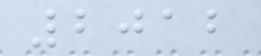2012
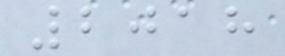2018
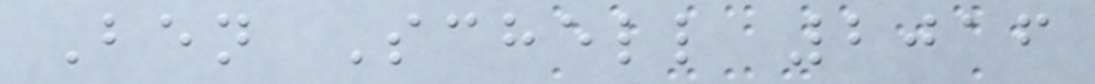Ben Schell 2016
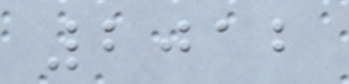2012
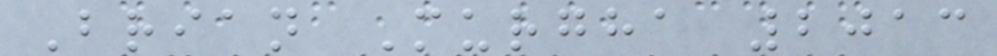Brian Murgha 2013
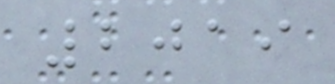2019
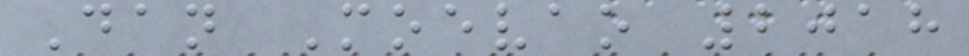Dan Moevao 2018
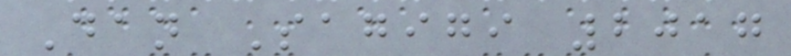Dan Sagigi 2017
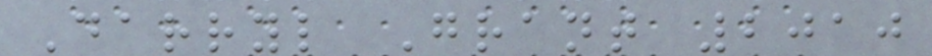Darryl Grant 2010
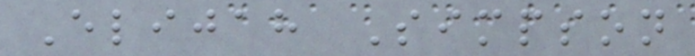Elijah Simpson
